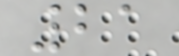21
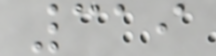319
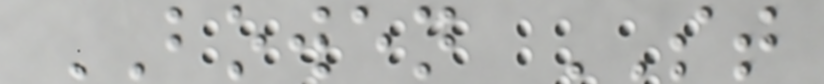BOWEN ST
